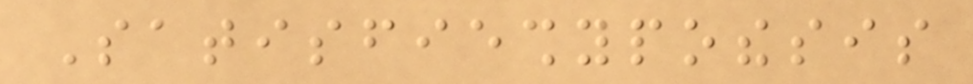Satisfieshypothesis
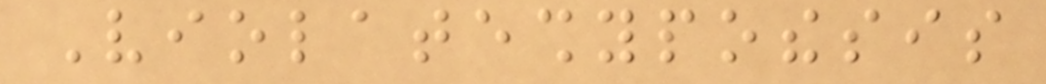Violateshypothesis
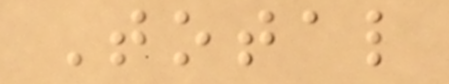Total
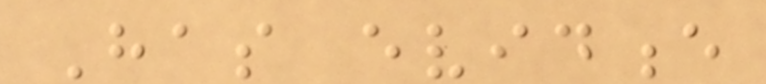Has evidence
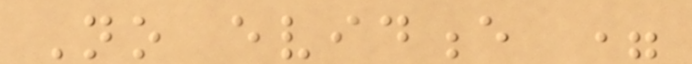No evidence =
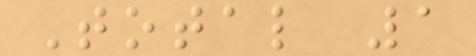Total 1
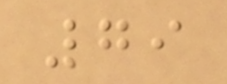79
